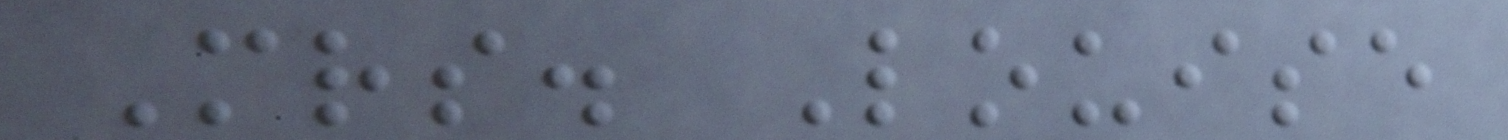Mrs. Louise
